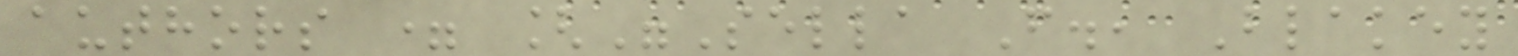authors = ["Sella F., Blakey
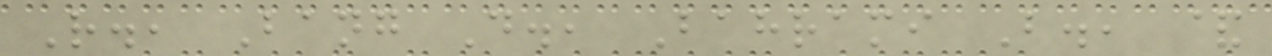R., Bang D., Bahrami B., &
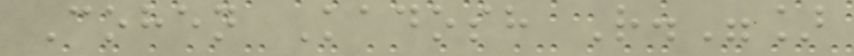Cohen Kadosh R."]
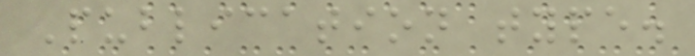Publication type.
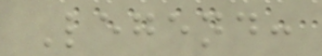Legend:
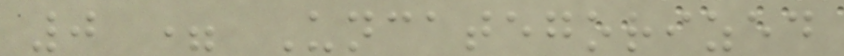0 = Uncategorized
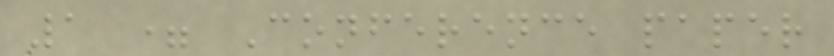1 = Conference paper
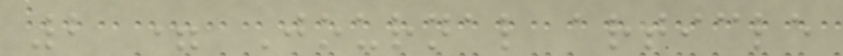2 = Journal article
